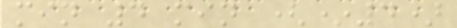min 4 min (*4)
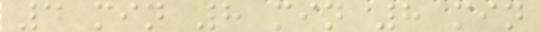4 min 8 min 8 min
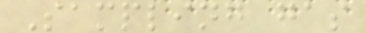Sampling gas
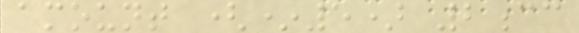amount (*5) 2cc
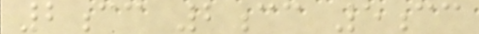2cc 2cc 5cc
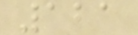121
